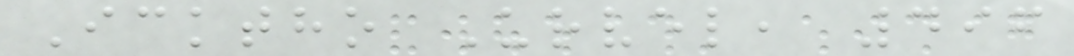Icktho Urvel, 496
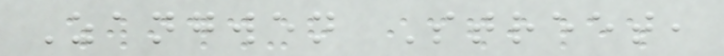Zangwen Street,
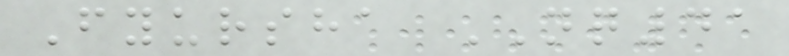Fyursha NQ41
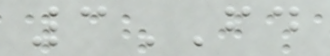3FD
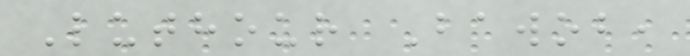Luthour Bawob,
